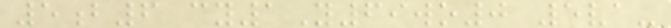5b6 cy1Y69wo0 5va-
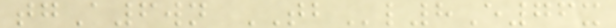tgA6wn TBl8E76x
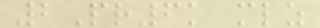2Pr6k mlz
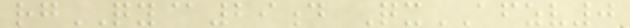rgQY@29d QxAFZV0
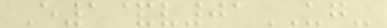E1&v01UG-
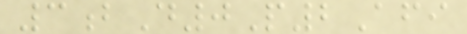3bD0P2Afi
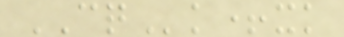CQk+xk
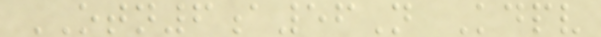OTN6a56N Kdpv
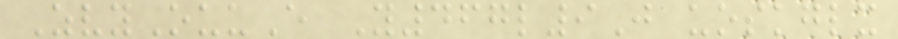ZvyOuuE Y467l9J uoskglx
